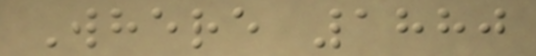Where 1880
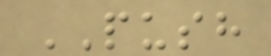PUSH
